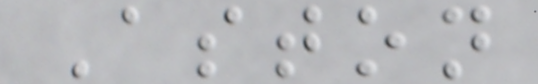Aston
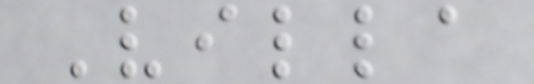Villa
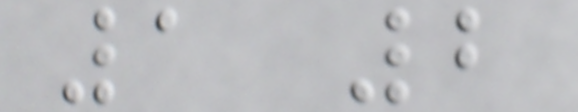1 2
